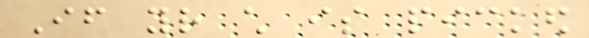If your child is picked
